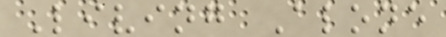Living Alone
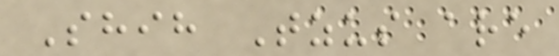Shih Tzus are
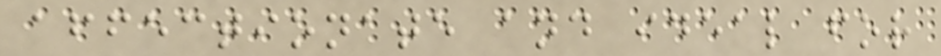affectionate and ideal for
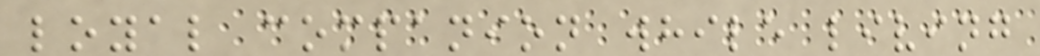loyal companion while living
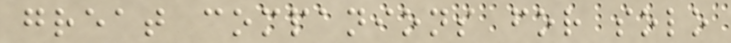great companions for solo
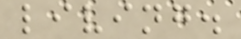living.
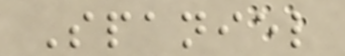Spaniel
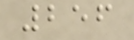256
